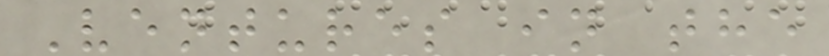Ventures in the
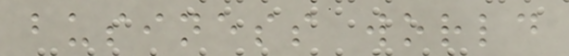business world
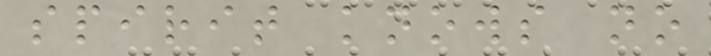spirit knows no
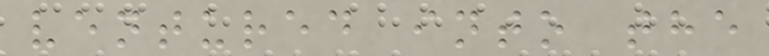ventured into the
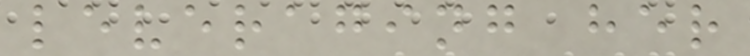leveraging her
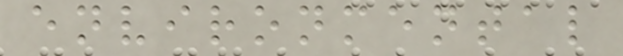environmental
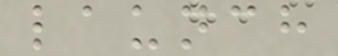launch
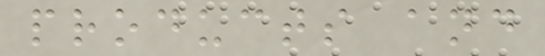products and
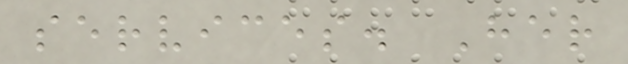services. Her
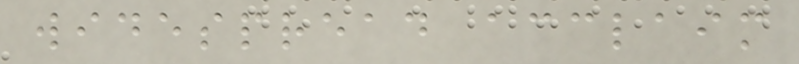widespread acclaim
